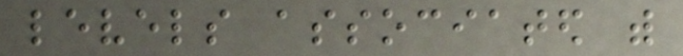levels associated with
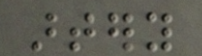artery
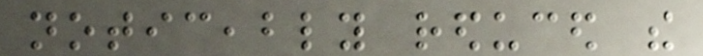noticeably reduced the
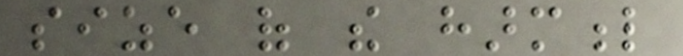size of the harmful
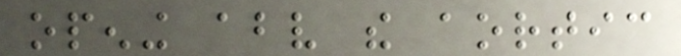opening above the aortic
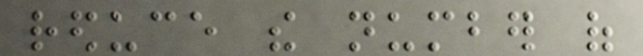reduce the number of
